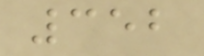352
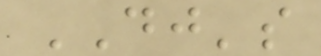DJ's
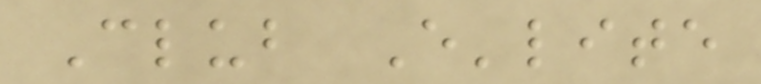Club E'lite
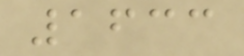1633
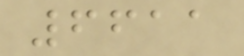6611
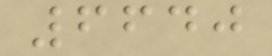6640
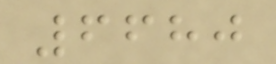6680
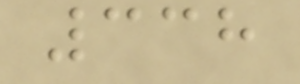338
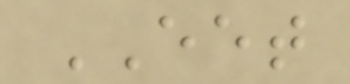EET
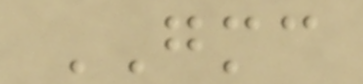GMC
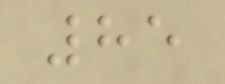85
